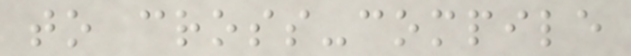to cross-compile
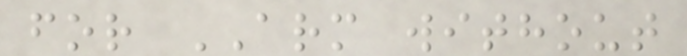for ARM without
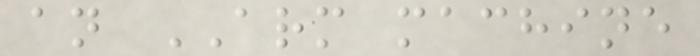an ARM machine
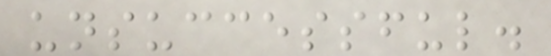unsuccessful.
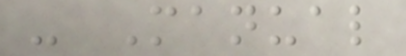- Manual
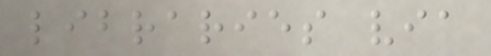libraries via
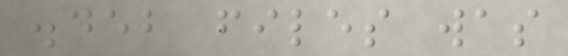.deb files was
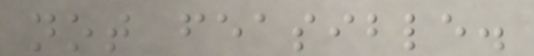not feasible.
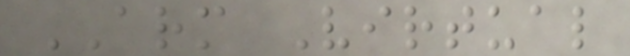ARM Virtual
